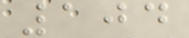104
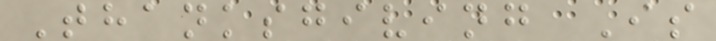Thanksgiving Is
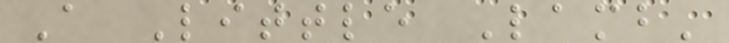A Little Lamb'
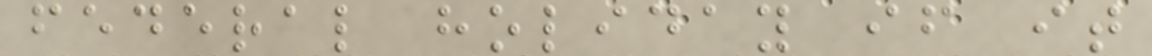federal holiday if it
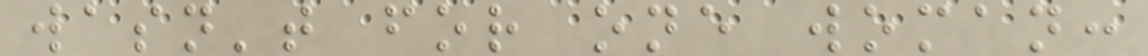wasn't for one woman:
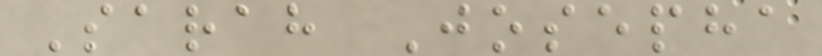Sarah Josepha
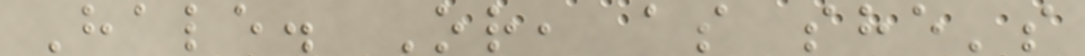Hale. Or, as she's
